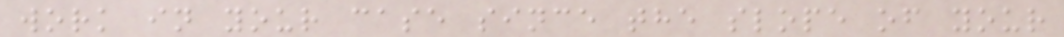work in your case since the slope of your
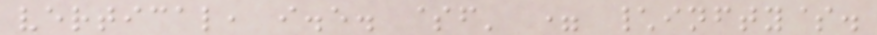vertical, i.e. $f' = \infty$.
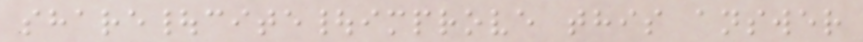share|cite|improve this answer
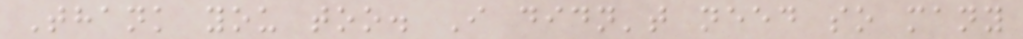Thank you too. I didn't need so many
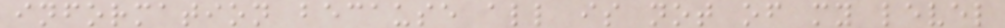information because all is not of my level
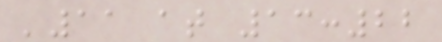'11 at 13:22
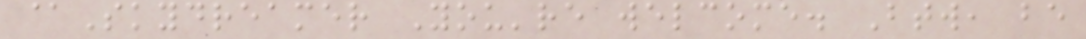@Skydreamer You're welcome. Btw, be
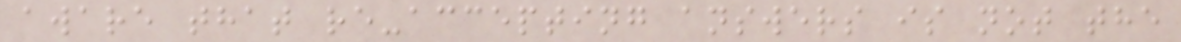aware that re-accepting answers is not the
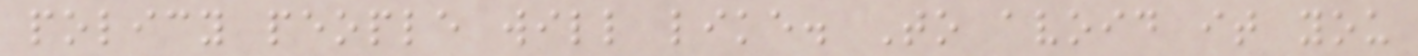policy people will like. To avoid it you
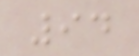94
